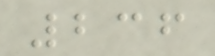236
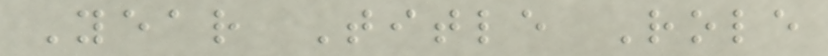Year Title Role
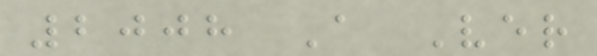2008 A Ver
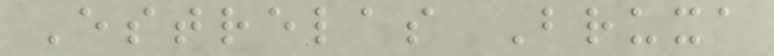Estrelas Bruxa
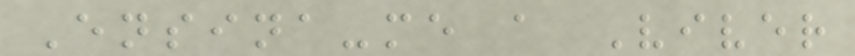Ensina-me a Viver
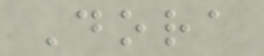Dora
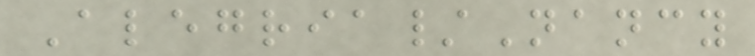Alegria/Nancy
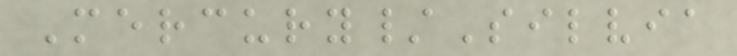Mercury/Silvia
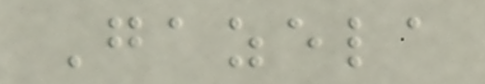Gazela
